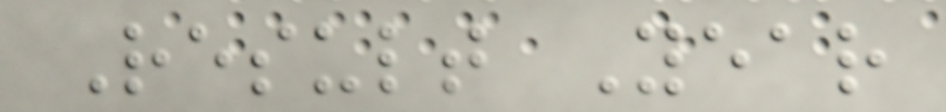Result Year
